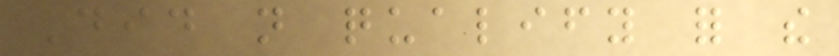Did not qualify for the
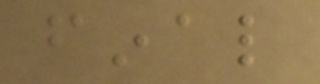final
